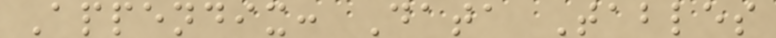Appendix: Data Tables
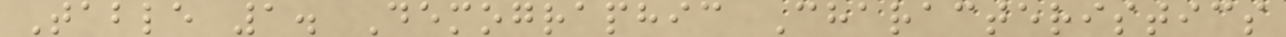Table 1. Demographic Characteristics
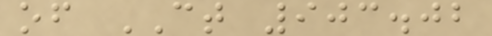of CT 903.02
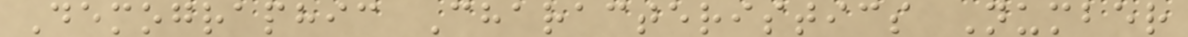Demographic Characteristics Number
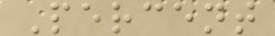Percent
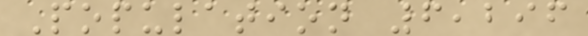Population 6,296
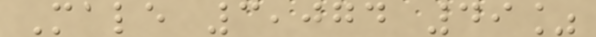Male 3,074 49%
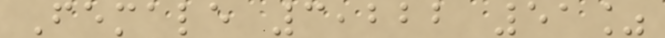Female 3,222 51%
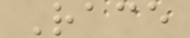Race
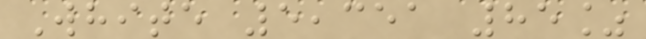White 5,351 85%
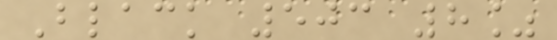Black 503 8%
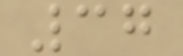37
